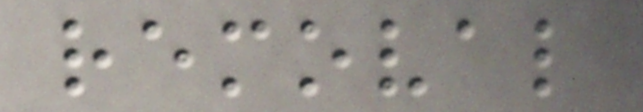removal
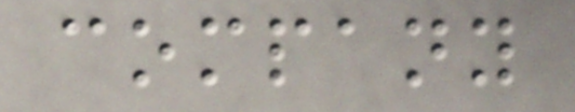company
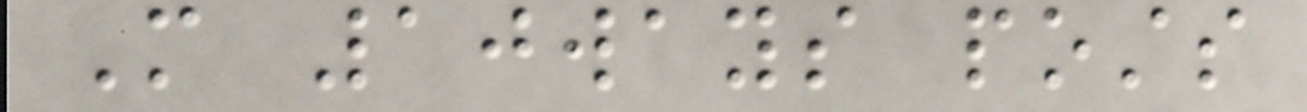More 10ways posts
